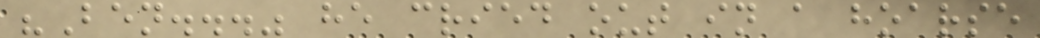"Ben..." he cried out in a hoarse
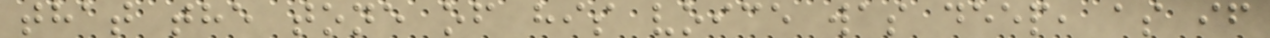that the tone of his voice was deep, as if
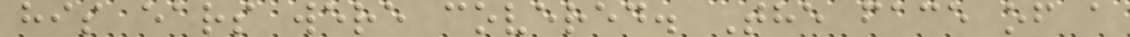his ears were covered. The face of a
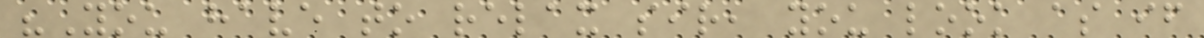"You have to relax sir, you look as if
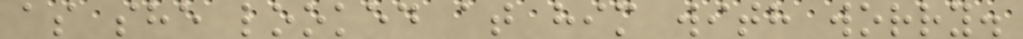as she looked at him with worry.
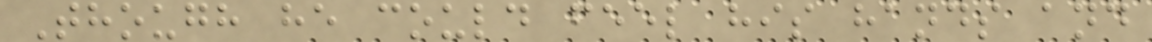Though he could feel his hands and
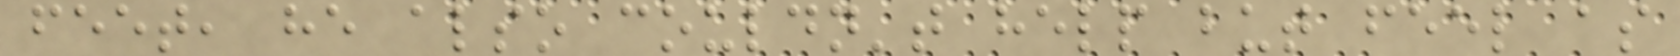feet, he also couldn't help but feel as
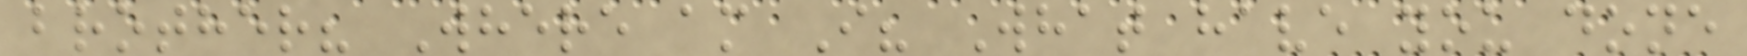brother? Where am I? What have you done
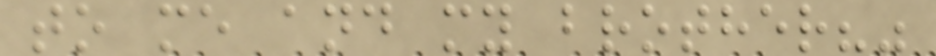to me and my brother?"
